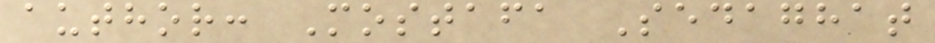author: Mostafa Sedaghat
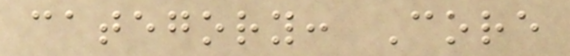category: Core
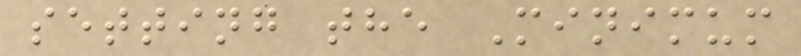setting the Minimum
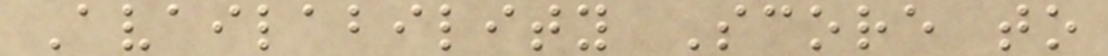Availability Score to
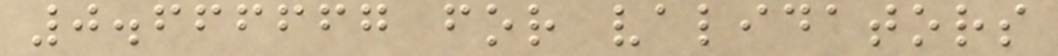0.666667 for validators
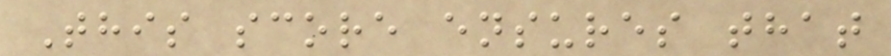This score ensures that
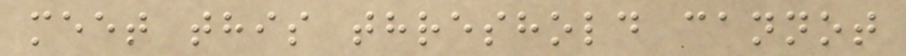meet this threshold cannot
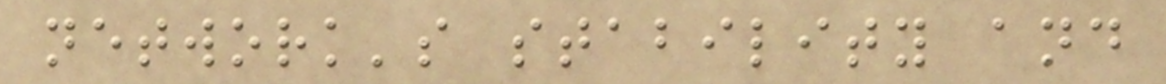network's stability and
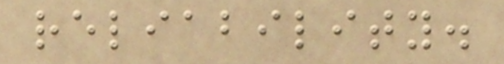reliability.
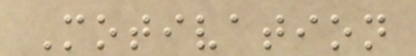Motivation
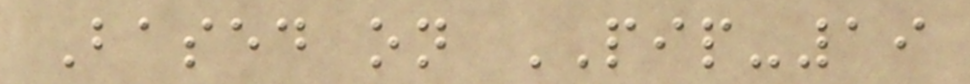Based on PIP-19
